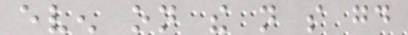even on the not so good
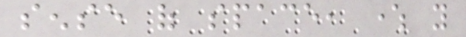sense of space, where you
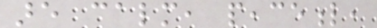are calm, peaceful,
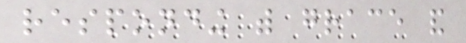responding with grace and
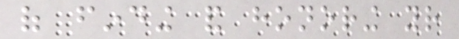of finding and honoring your
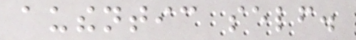authentic self.
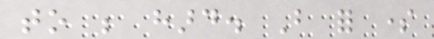to be hard. But for some
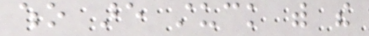who are stuck with the
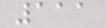111
